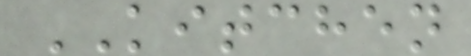KITCHEN
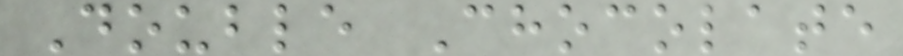Double Chocolate
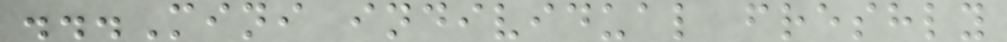...Mini individual freshly
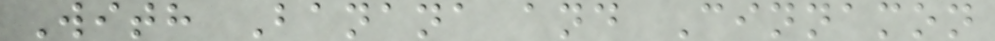With Banana and Cinnamon
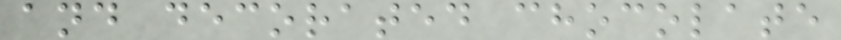and decorated chocolate
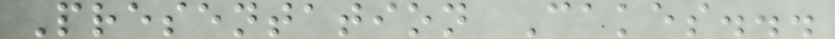Presentation Cakes...
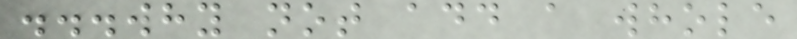...why not add a whole
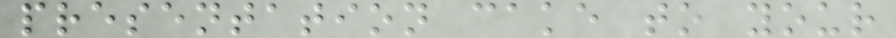presentation cake to your
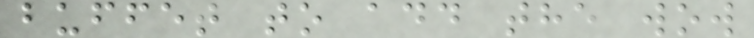buffet to add the wow
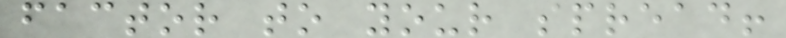factor to your spread!
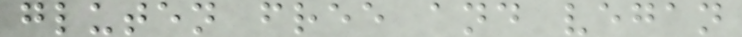gluten free and vegan
